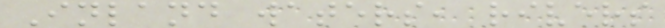Inland waters, rivers
